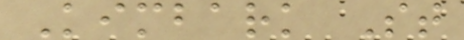Kimbark St
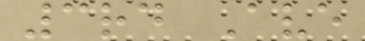3rd Ave
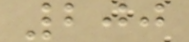200
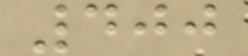400
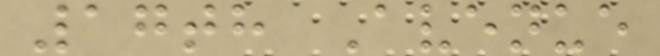17th Avenue
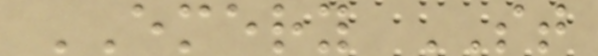EMERY ST
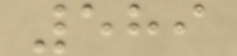589
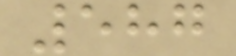587
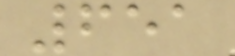651
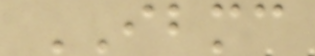IBMC
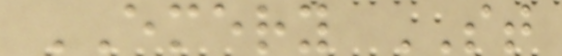EMERY ST
